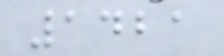1421
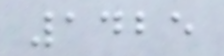1425
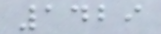1429
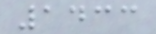1433
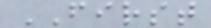FIRST
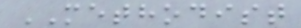METHODIST
